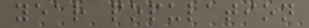year population
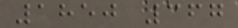1850 367
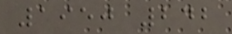1950 242
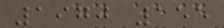1970 155
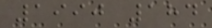1990 184
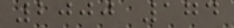2000 174
